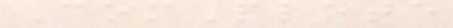ComPlete
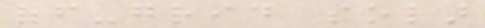off-grid solar
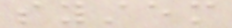system
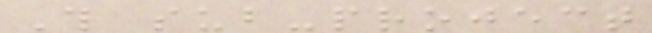This sub-project
